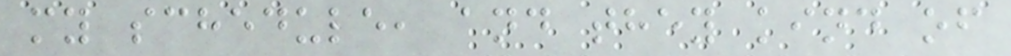my schedule, and they kind of
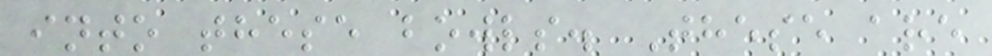into these bowls. These are
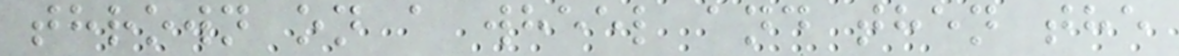thrown on a wheel and then the
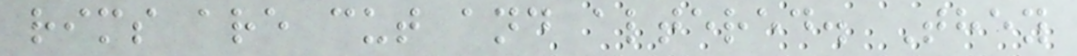rims are cut and altered. They
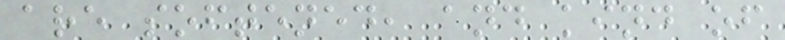are softened, and kind of
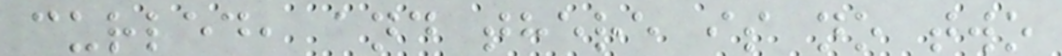curled, and there is no two
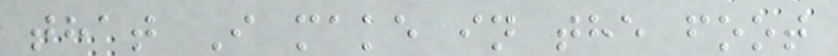that I make in the foot
